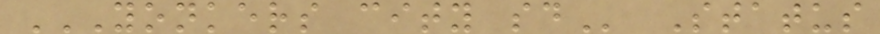YONKERS CITY SD Status
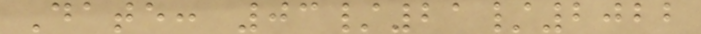Date: 03/21/2022
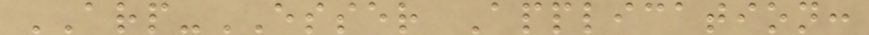ARP-ESSER Application:
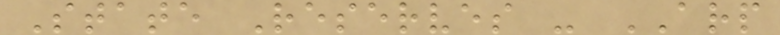State Reserves - ARP
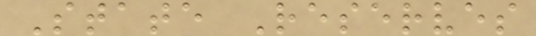State Reserves
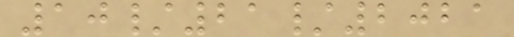10/21/2021
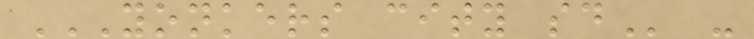YONKERS CITY SD -
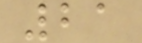21
